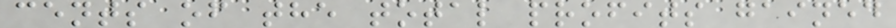cents of the total profits gained
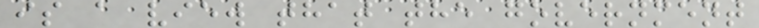is a view that the government
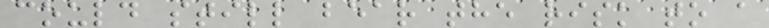could still bear the risk to a
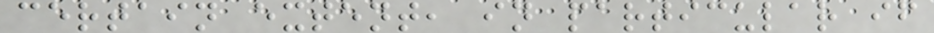certain extent, in particular if
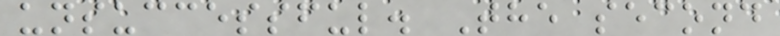unsuccessful. The second
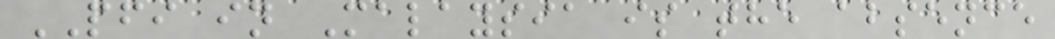PFI in Malaysia is the absence
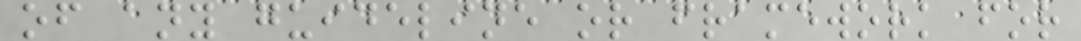of any guideline or framework for
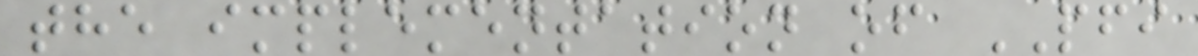the implementation of PFI
